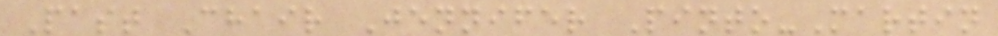Past Chair Jennifer Pinto-Martin
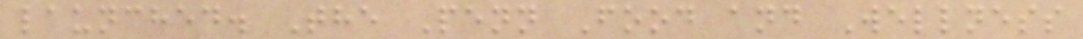launched. The Penn Food and Wellness
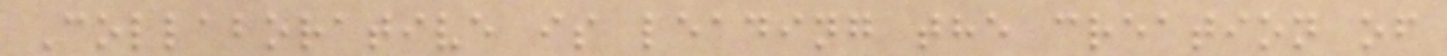Collaborative is leading the creation of
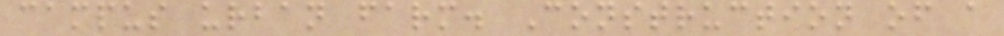campus urban farm. Construction of a
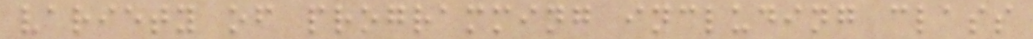variety of programming including class
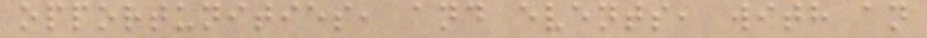opportunities, and events, with an
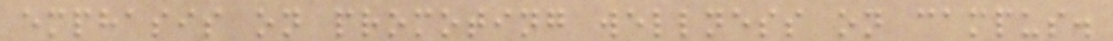emphasis on promoting wellness on campus.
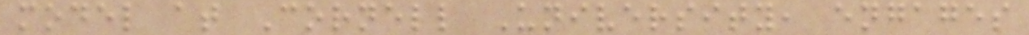model at Cornell University, engages
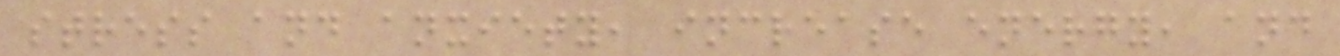stress and anxiety, increase energy, and
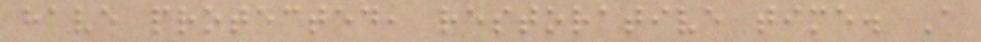have protected, restorative time. A
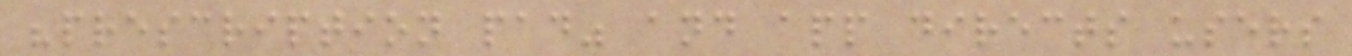"prescription pad" and app directs users
